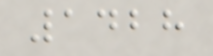1428
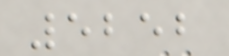5252
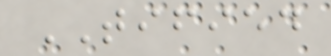TIFIED
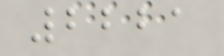2221
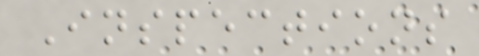Inspections
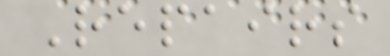Repairs
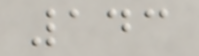143
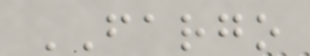FARGO
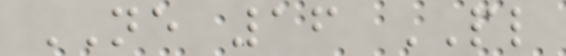NE 16 PL
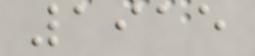1915
